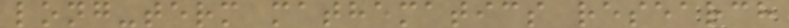long-term mathematics research
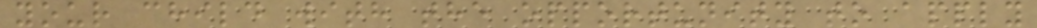your child with the opportunity to apply
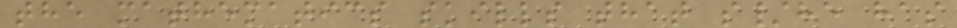the mathematics skills that s/he has
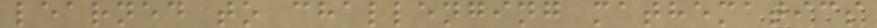learned to challenging mathematics
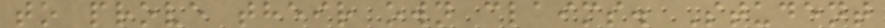to prove their own claims. Student
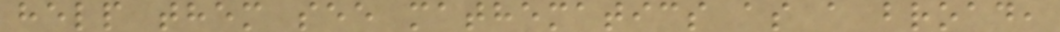help them see mathematics as a broad,
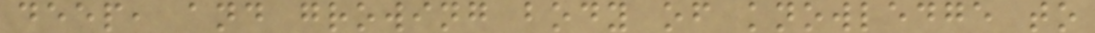deep, and growing body of knowledge to
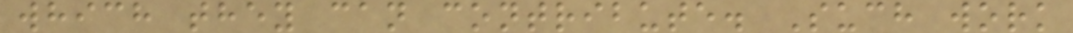which they can contribute. Such work
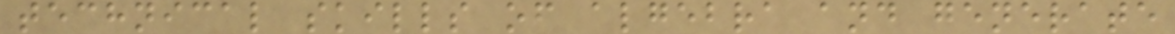technical skills of algebra and generate
